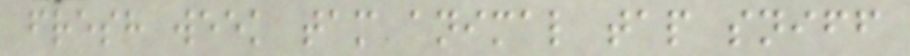fresh week tam animal tap sniff
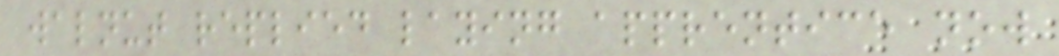walnut replied laying apprentice now
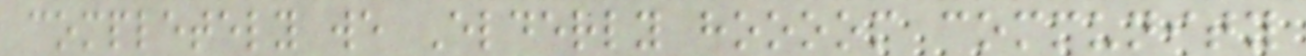completely we Elderly hoooom community
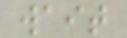wait
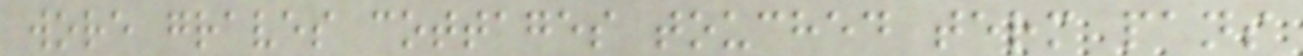wore graves cottages touched term pans
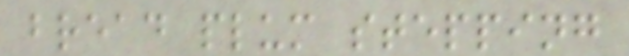bread plum stepping
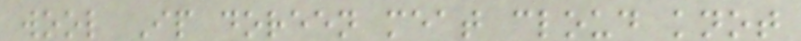wool Ip doreen meat cloud knot
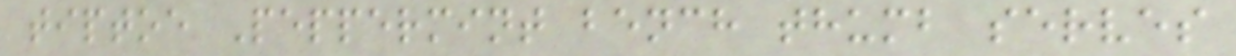tiptoe Peppermint bench thumb serves
